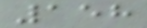158
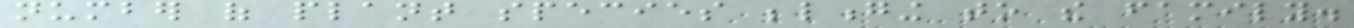number of plant species belonging to the family.
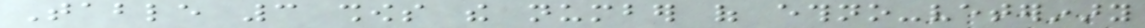Table 3 shows the number of ethno-veterinary
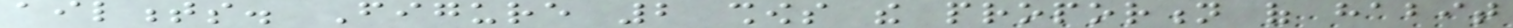ailments. Figure 2 shows the proportion of habit
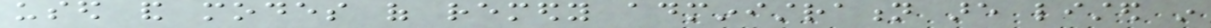used and modes of remedy administration are listed in
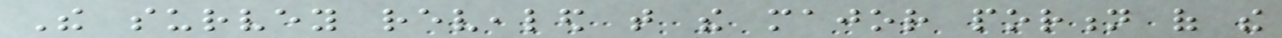The survey revealed that the major portion of the
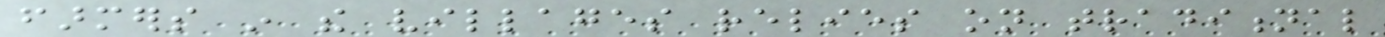farmers in the villages relies on traditional
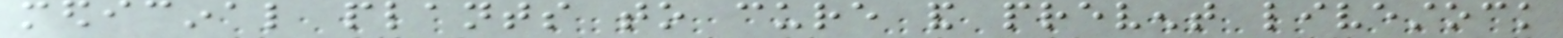medicinal plants to cure and prevent livestock
